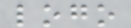logo
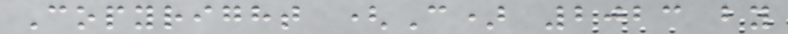Copyright (C) 2023 by
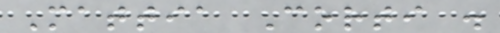Mattia Corti .
